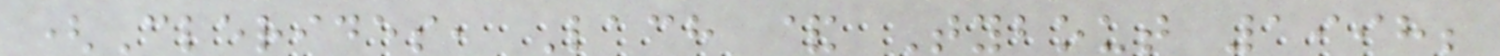(Clerides, Lach & Tybout 1998;
